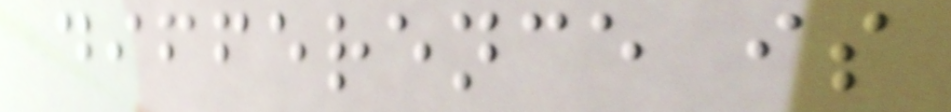difference is
